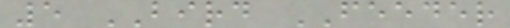5 BIRD FEEDER
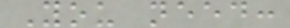You need:
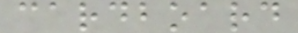cardboard
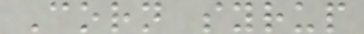Corn syrup
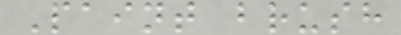Paint brush
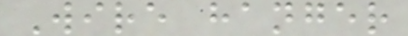Wire hanger
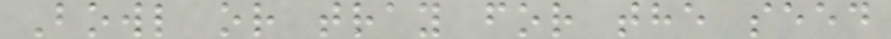Bowl or tray for the seed
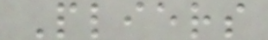Pliers
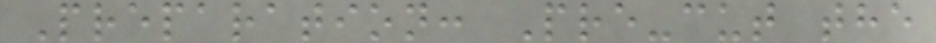Preparation: Pre-cut the
